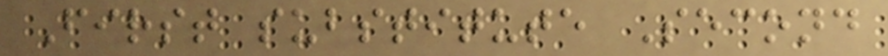First substitute Second
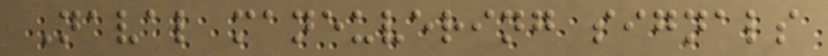Naval maneuvering signals
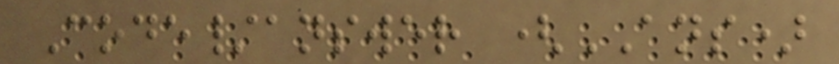Code/answer (ANS)
